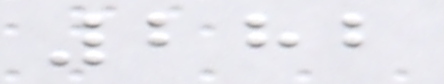282
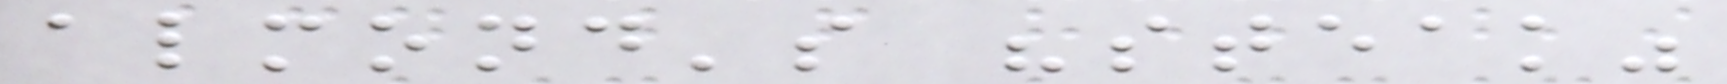almond's "steak"
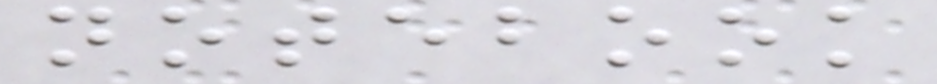notebook
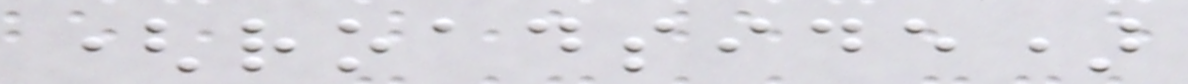(roadside)
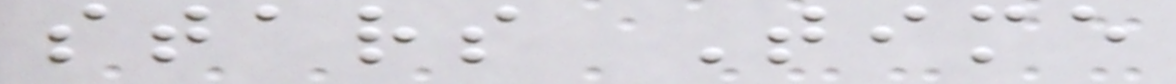stars Time
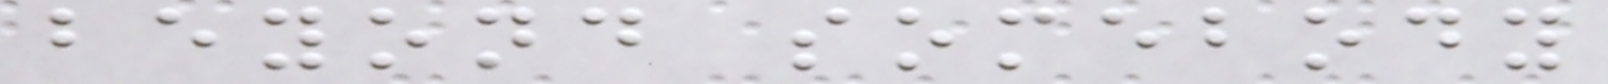beyond somebody
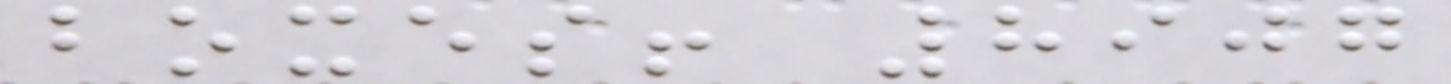boxes! 8907
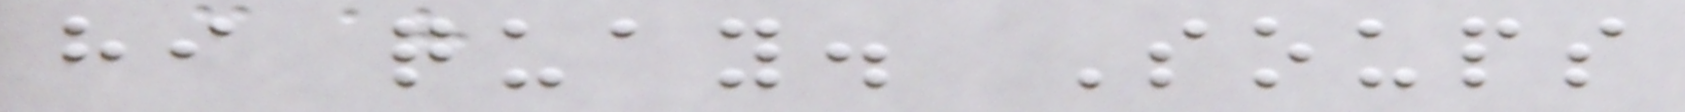hi quay. Soups
